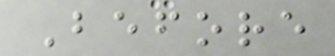Before
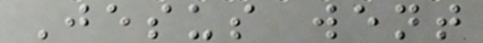Jesus went
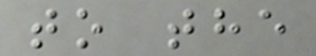to the
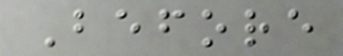Before
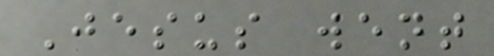Jesus went
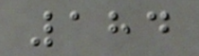184
